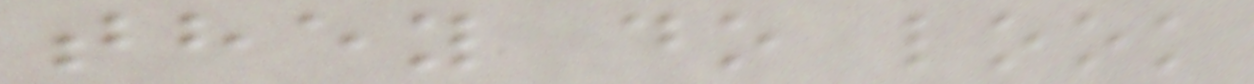they do look
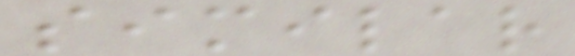similar
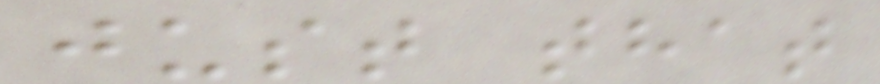just that
